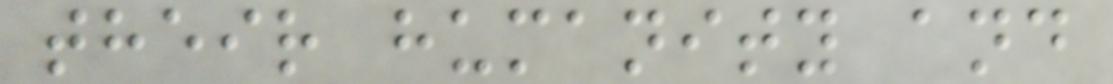their humanity and
